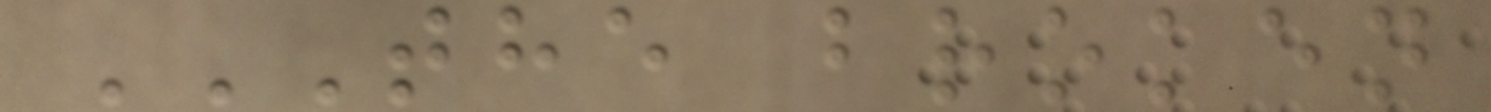THE BROKEN
